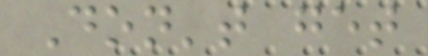Don't get
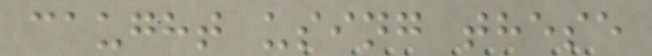caught using these
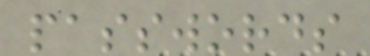passwords
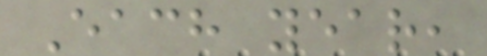Each year,
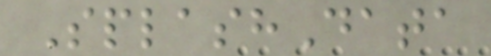SplashData
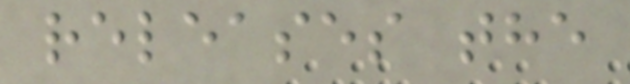releases the
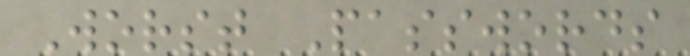Worst Passwords
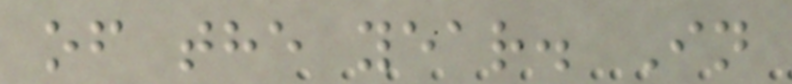of the year. In
